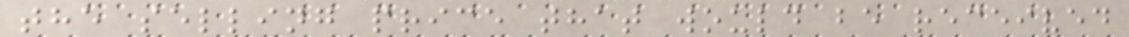the selling price that would be received
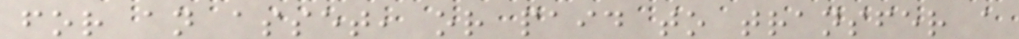for an asset, or paid to transfer a
